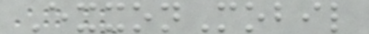ExxonMobil
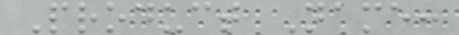Product Name:
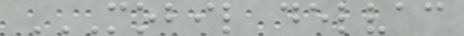MOBIL DELVAC
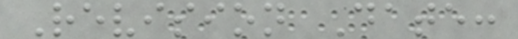Revision Date:
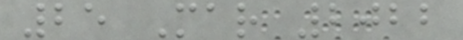25 Mar 2022
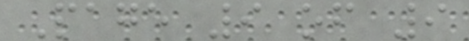Page 9 of 9
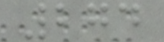274
